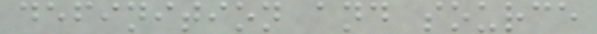definition and source
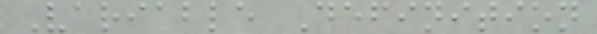Variable Definition
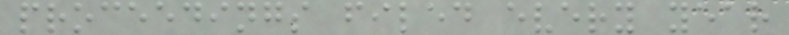proceedings filed every year
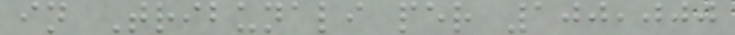in Tribunali per 100,000
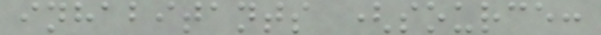inhabitants (source:
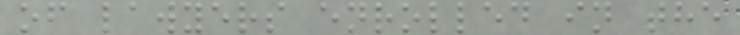of lawyers enrolled in the
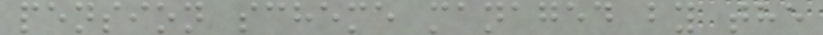pension scheme managed by the
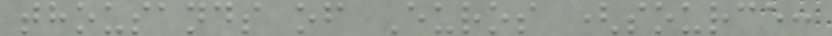thousands of Euros (source:
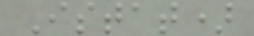Istat)
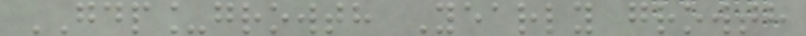GDP_growth Yearly growth
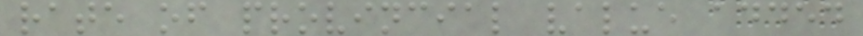rate of provincial value added
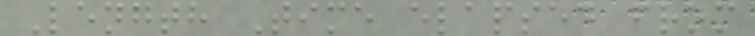Length Time elapsed from
